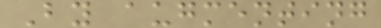By augmenting
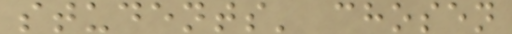students' chosen
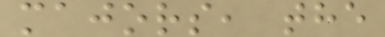majors, the
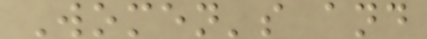Women's and
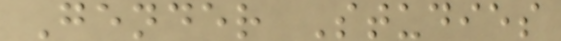Gender Studies
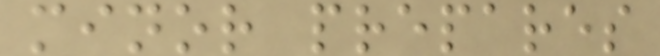minor prepares
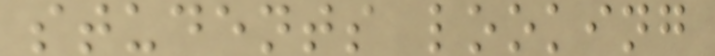students looking
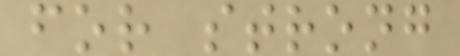for strong
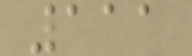111
